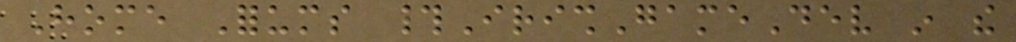Home Forums #IrishGameDev in the
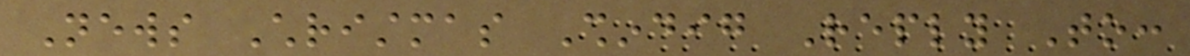News Christmas Shindig Reply To:
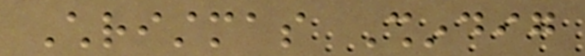Christmas Shindig
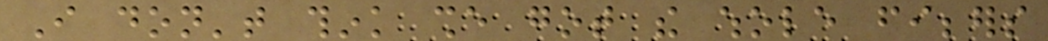I don't think she got the whole fibbers
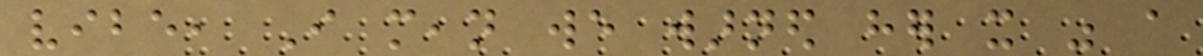vibe, I mean we warned her it was a
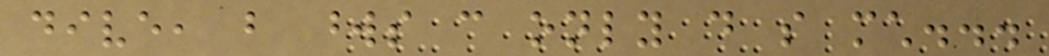dive, but words can only do so much...
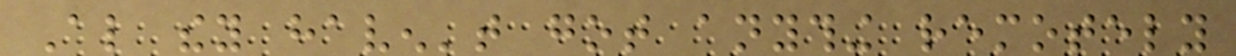Also they haven't got anything remotely
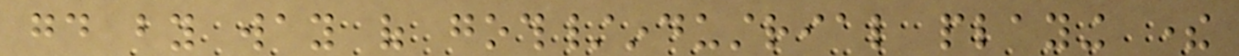good by way of goth/industrial playing there
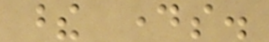these days.
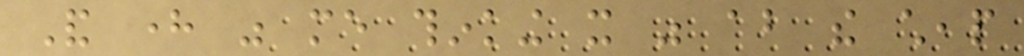And here was me thinking it was about the cheap
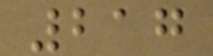217
